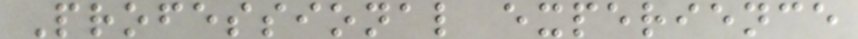Professional experience
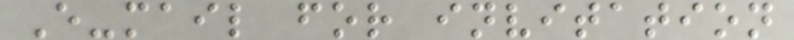E-mail for invitation
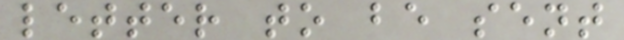letter to be sent
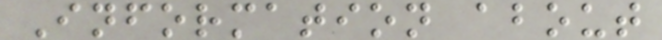Information about
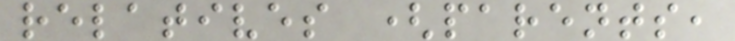relatives (parents,
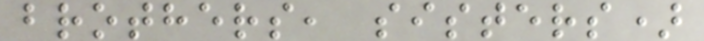brothers, sisters)
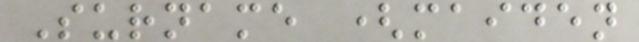Surname (maiden
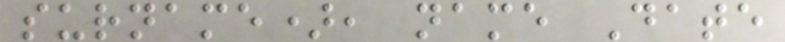surname), name Date
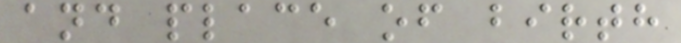and place of birth
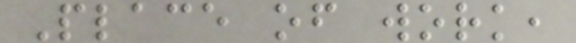Place of work,
